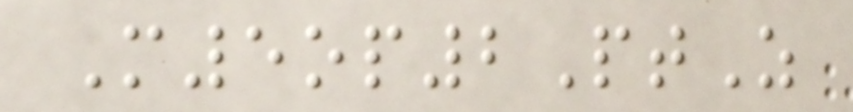M5op2PtZ
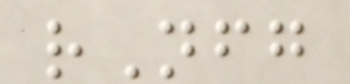rNfg
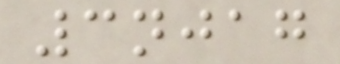3njag
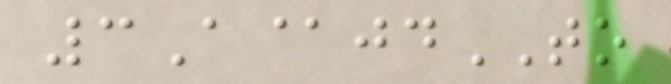3A@jdTO
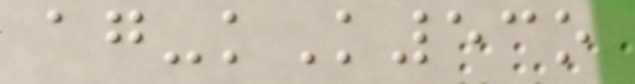ag-kK53o
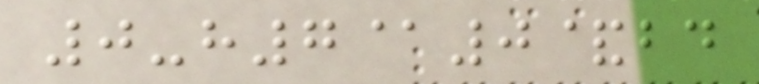0-h7@0&bd
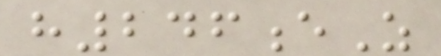h246eZ
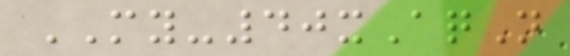MY-40xAqN
